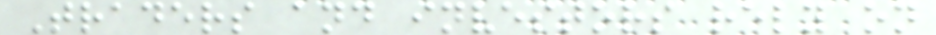Traders and investors rely on
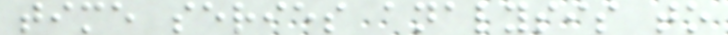time series analysis to
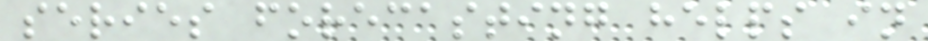series forecasting helps in
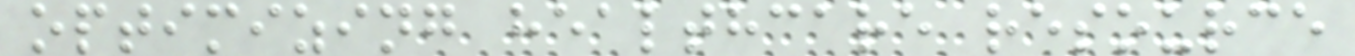optimizing healthcare resource
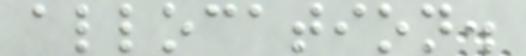allocation.
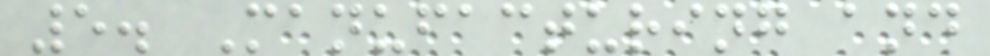5. Manufacturing and
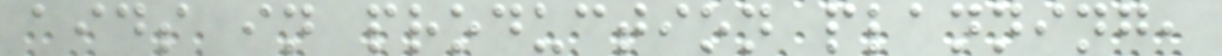aids in production planning,
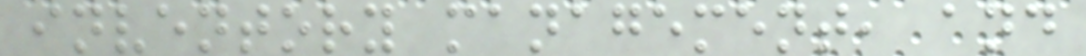inventory management, and
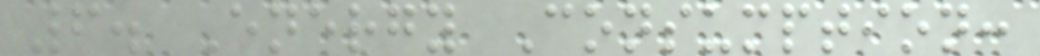6. Energy Consumption:
